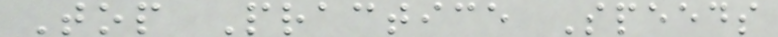Top Practice Speeds
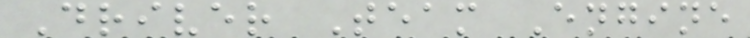Driver Team Engine
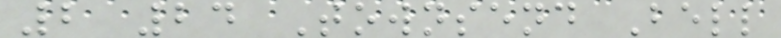2 24 Townsend Bell
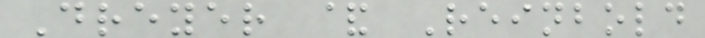Dreyer & Reinbold
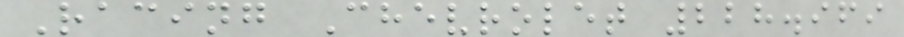Racing Chevrolet 228.969
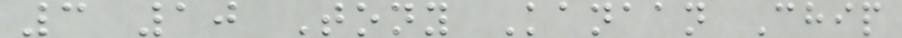3 10 Tony Kanaan Chip
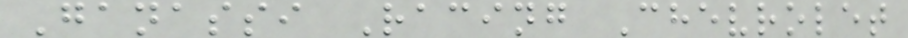Ganassi Racing Chevrolet
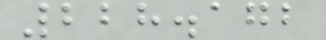228.172
